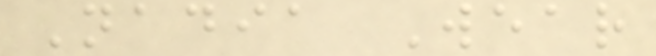Nadia Wear
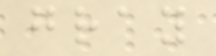gray
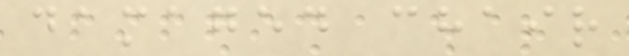damaged chair
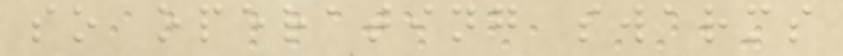so operating swarms
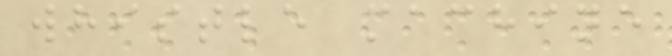whistle machine
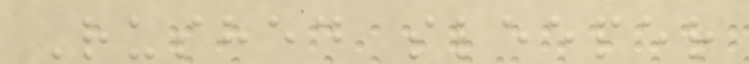Rushed sleeper
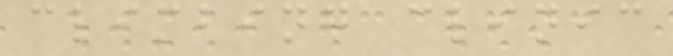climbing clinic
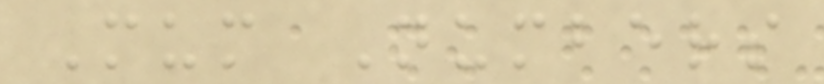Mum Numbers
